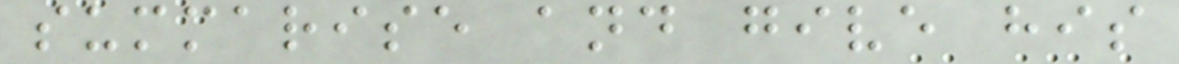summarise and give his
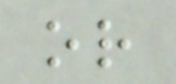or
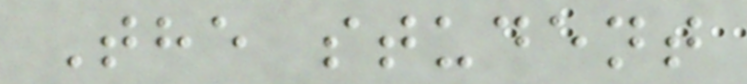The student
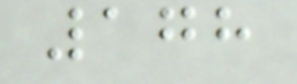178
